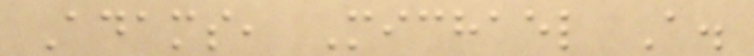Adams, Michael A.
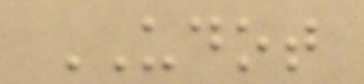UDOT
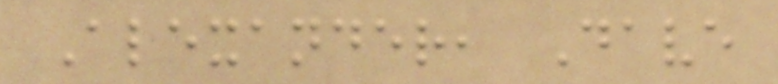Alexander, Dave
